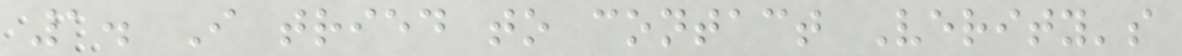1. I tried to contact Verity's
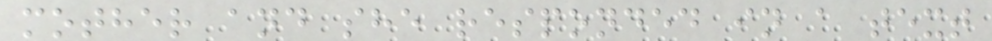mother and she responded in a text
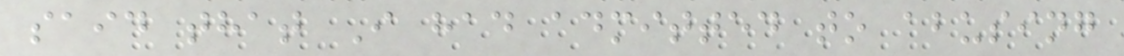said that I had admitted to abusing
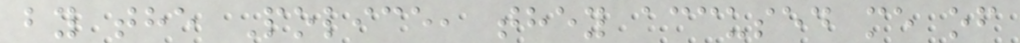by the Police, they accused me of
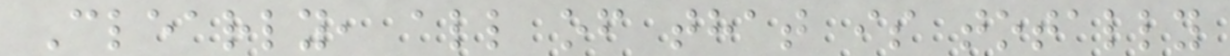Clearly, all of that is totally
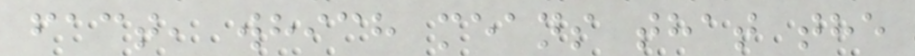fact, which means that the
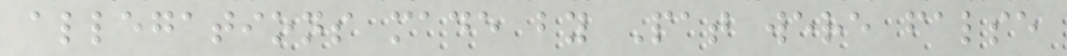allegations made by Pat were false
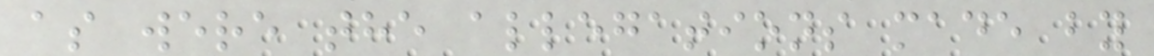as were the allegations made by
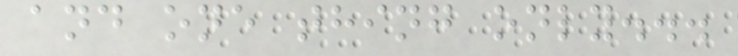and one thing only...
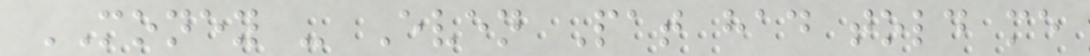MONEY - Even Pat had told me
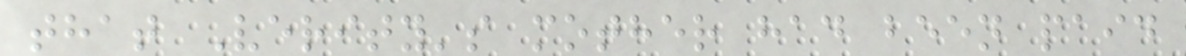that Verity's mother had been paid
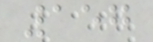157
